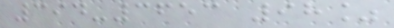394-3653 98%
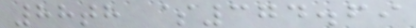88th $374.69
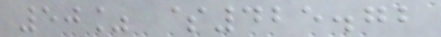50% $425.72
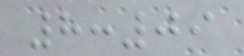8:09
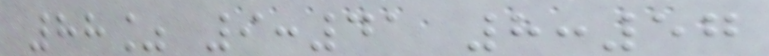88% 9:41 8:57
